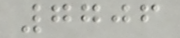7706
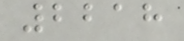2218
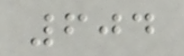604
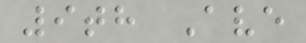9th Ave
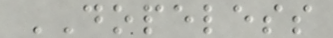DOPELESS
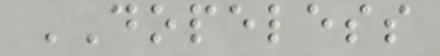DOPELESS
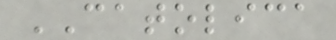CATOLICA
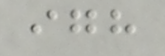igh
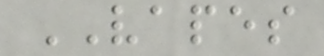VAPES
